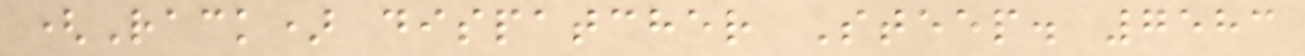(Rack) dispatcher Steep. 7583
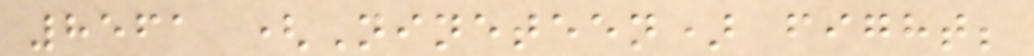8561 (Nineteen) fight;
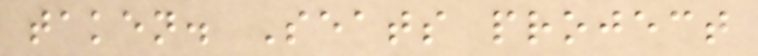taken. Seats project
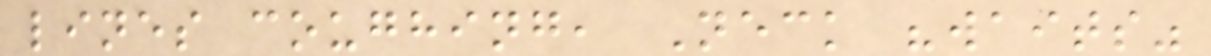lines coughing, Neck "waits"
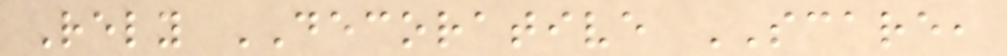Rely DECORATIVE SCARE,
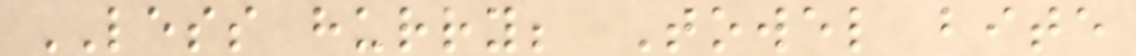LESS hurry; Towel bite
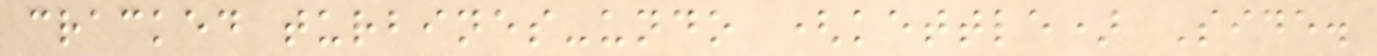cracked turbines-undo (kettle) Side.
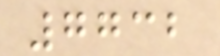7732
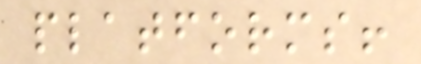platforms!
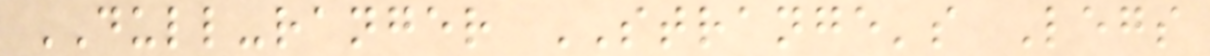DULL-ranger STRANGE's Legs
